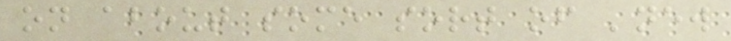on about some sort of 'new
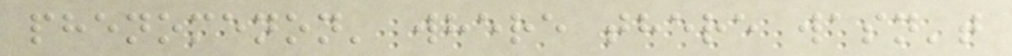phenomenon' where there wasn't
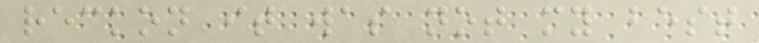reckon it was not my best
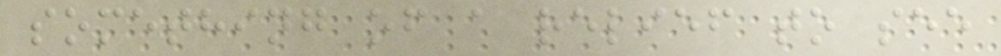something of a relief to see
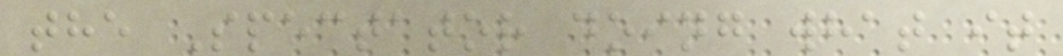the Spectator doing what it
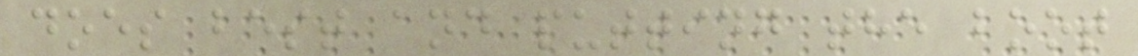does best and putting the boot
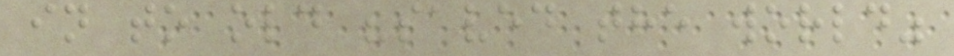in to old "saved the world"
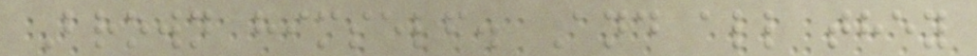Brown himself. And all they
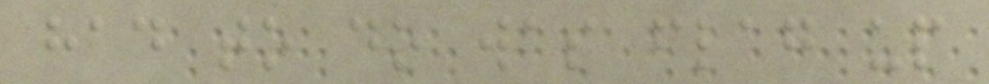had to do was flag up
